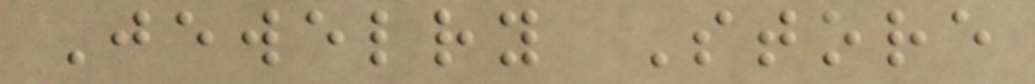Jewelry Store
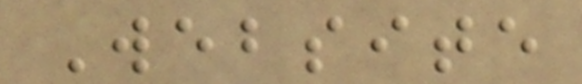Website
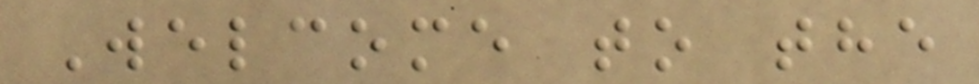Welcome to the
